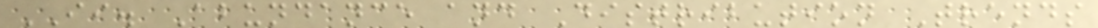II. Abundance and Distribution Trends
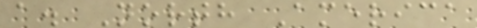a. North America
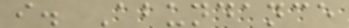i. Abundance
